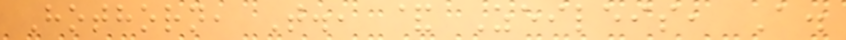Hothorn, T., & Zeileis, A.
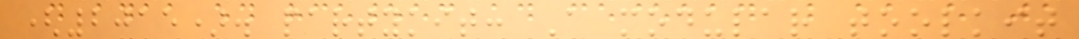(2015). partykit: A modular toolkit
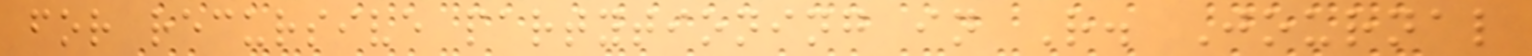for recursive partytioning in R. Journal
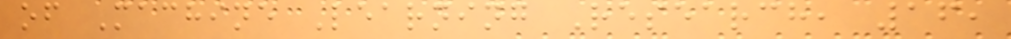of Machine Learning Research, 16,
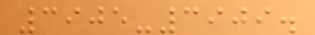3905-3909.
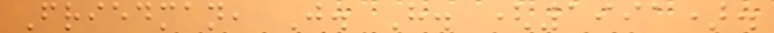Friedman, J. H. (1991).
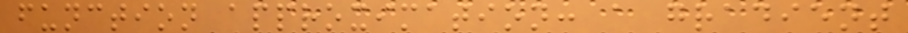function approximation: a gradient
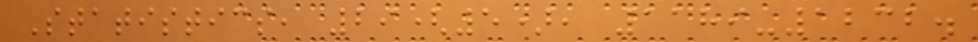Statistics, 29(5), 1189-1232.
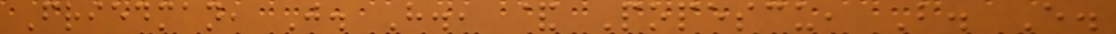Friedman, J. H., & Popescu, B. E.
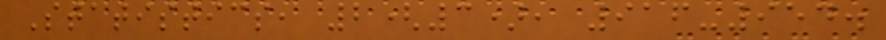Statistics, 2(3), 916-954.
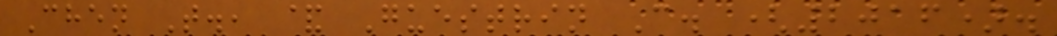Chen T., & Guestrin C. (2016).
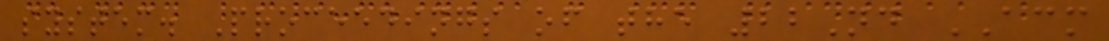system. Proceedings of the 22Nd ACM
